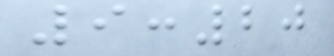9:20
